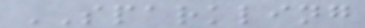SPARKLING
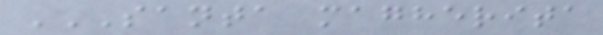SANTA MAGHERITA
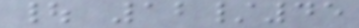| 12/45
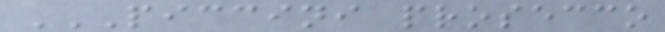PICCINI PROSECCO
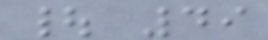| 49
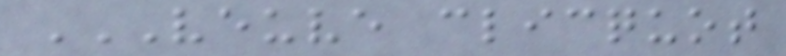VEUVE CLICQUOT
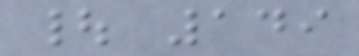| 149
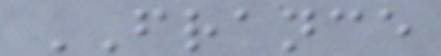FRANCE
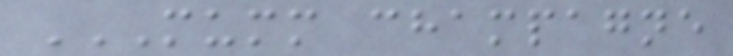MUMM CHAMPAGNE
